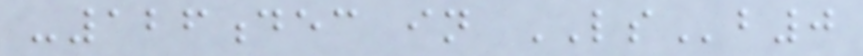-126dec in LSb0
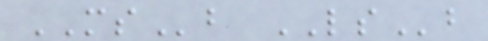MSb LSb
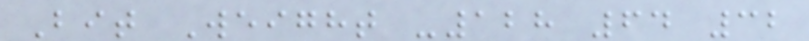Bit Weight -128 64 32
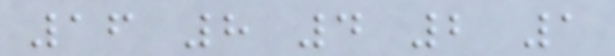16 8 4 2 1
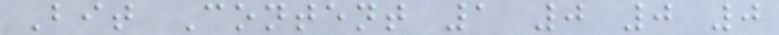Bit Content 1 0 0 0
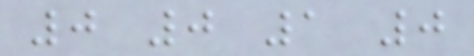0 0 1 0
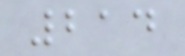214
